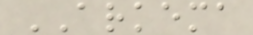ARKEMA
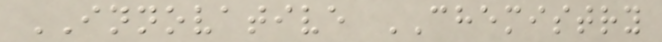INNOVATIVE CHEMISTRY
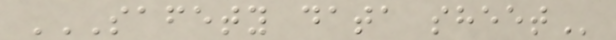SAFETY DATA SHEET
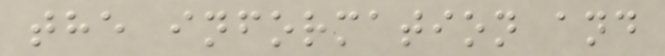the information and
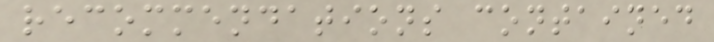recommendations contained
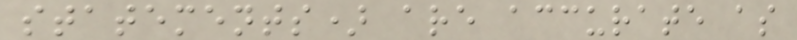statements) are accurate as
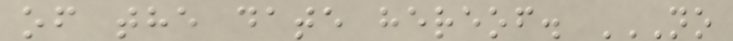of the date hereof. NO
